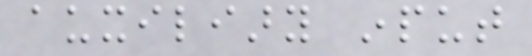auxiliary input
